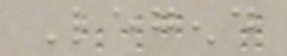Legend
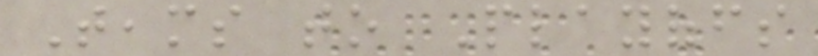Teams to Playoffs
